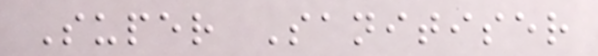Super Sanitiser
